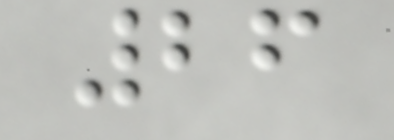26
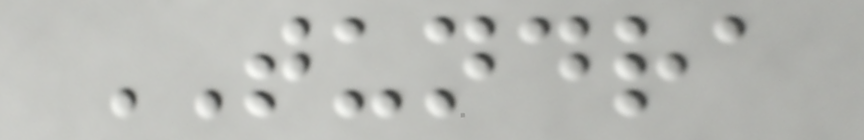TUNDRA
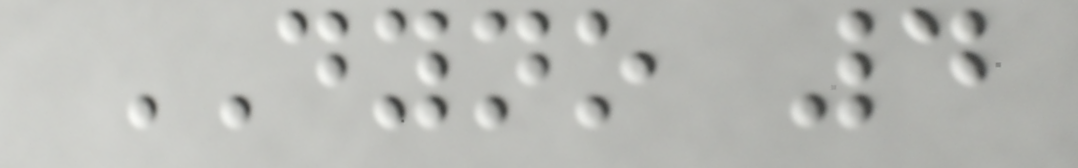DYNO 4
